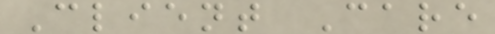Client Care
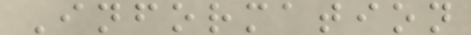Information
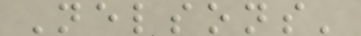Nelsons'
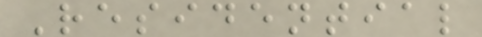Residential
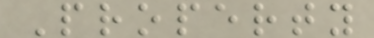Property
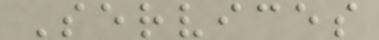Services
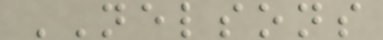NELSONS
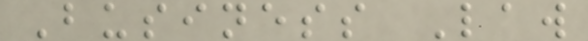Business Law
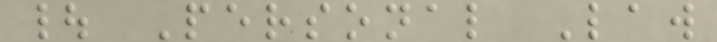| Personal Law
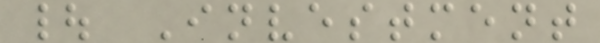| Investment
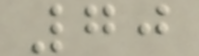70
